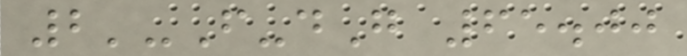2'-F-dG 65.00
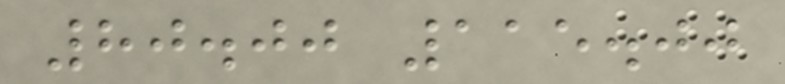80.00 115.00
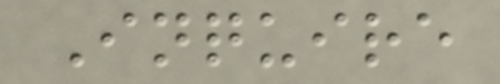Inquire
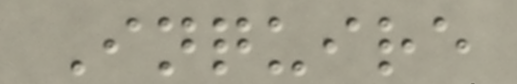Inquire
